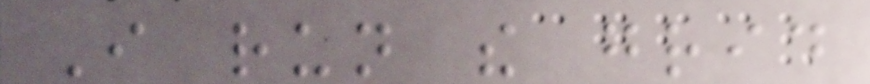I run the grid
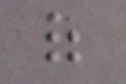of
